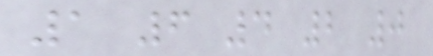1 6 4 2 0
